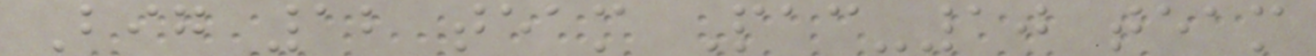Big 12 team Pac-10 team
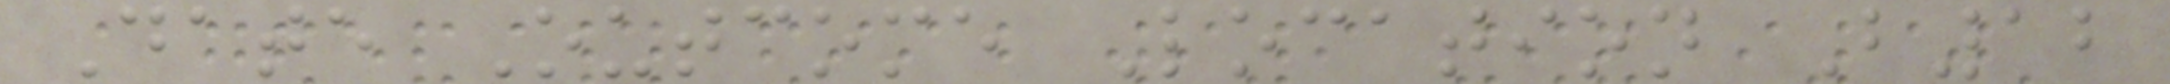Date Outcome Location B12
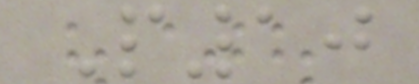P10
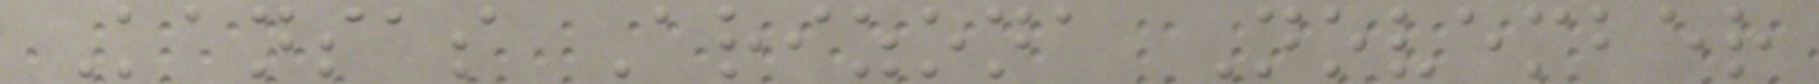Kansas Arizona November
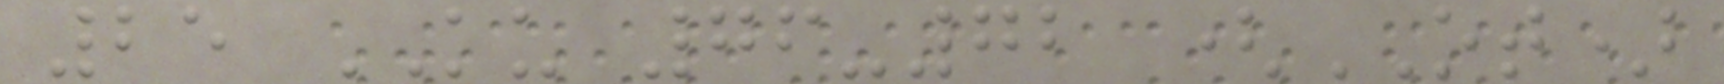25 KU 76-72 (OT)
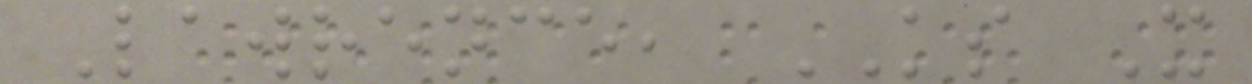Lawrence, KS X
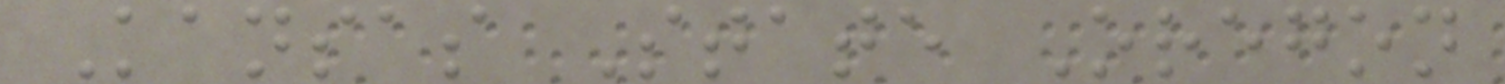Kansas State Oregon
